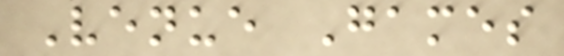Venue Games
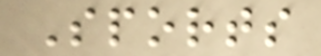Sports
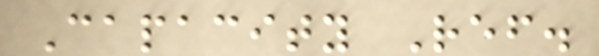Capacity Ref.
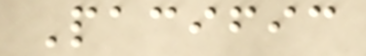Pacific
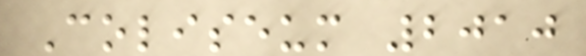Coliseum 2010
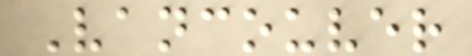Vancouver
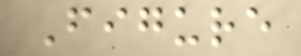Figure
